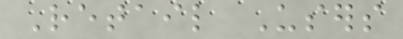Retail Users
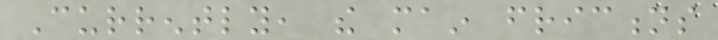Currently, the main frictions
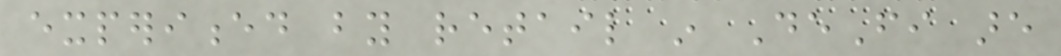experienced by retail in DeFi are
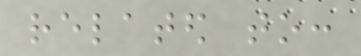related to:
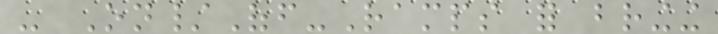- On/Off-Ramps for bringing
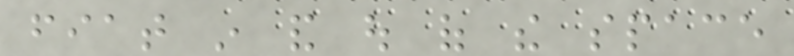fiat in and out of the space
